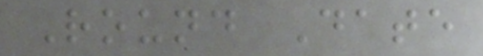Round Date
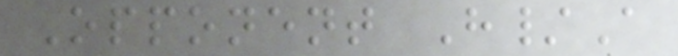Opponent H/A
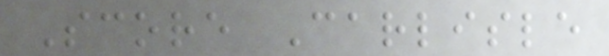Score Carlisle
